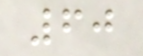60
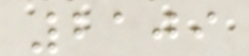2109
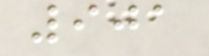901
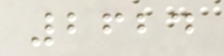2624
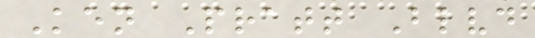Ken Pratt Blvd
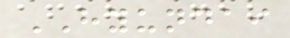HYUNDAI
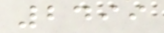2499
